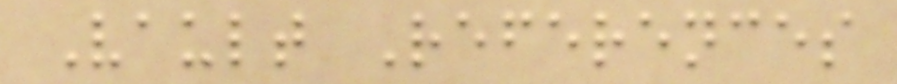Vault References
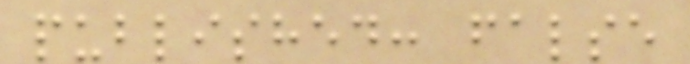published: false
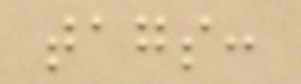tags:
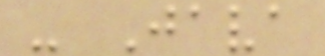- Java
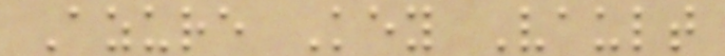Azure Key Vault
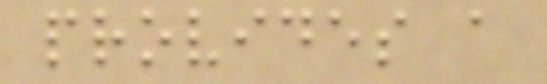provides a
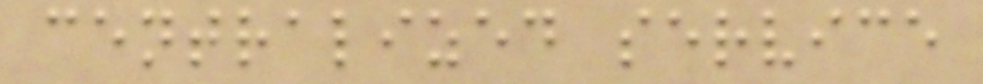centralized service
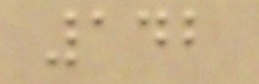142
